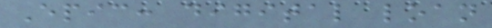Epic: digital loan
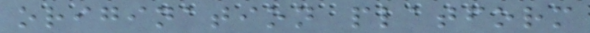origination platform
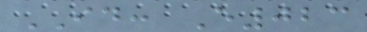ID: E023
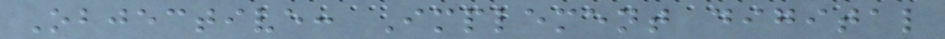Objective: Implement digital
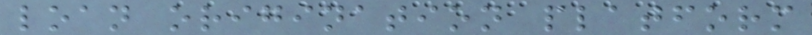loan origination platform
